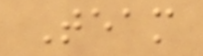Team
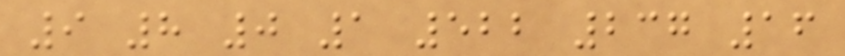9 8 0 1 522 237 16
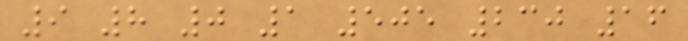9 8 0 1 505 230 16
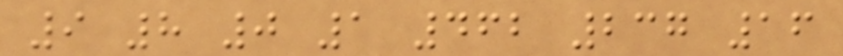9 8 0 1 462 237 16
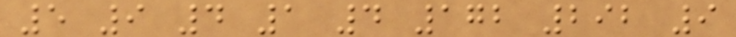5 9 4 1 4 172 292 9
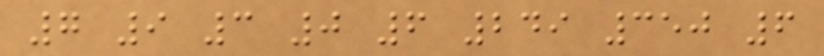7 9 3 0 6 249 350 6
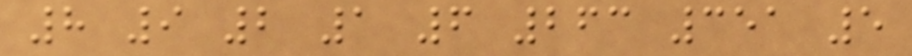8 9 2 1 6 263 351 5
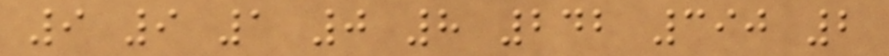9 9 1 0 8 242 390 2
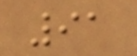91
